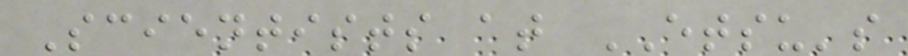Scientists at ETSU's
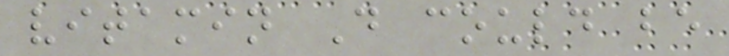vitamin D could be
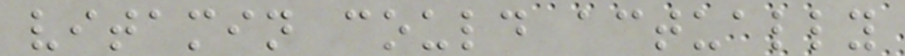vitamin could actually
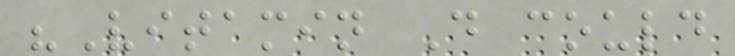"Vitamin D could
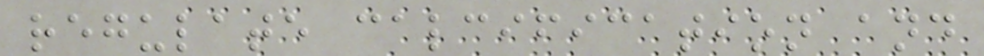regulate calcification and
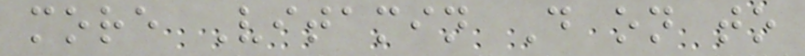more Vitamin D on to
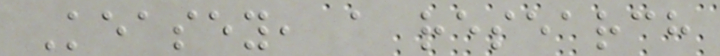Keasey, a research
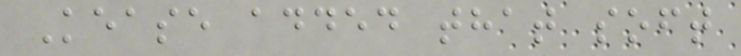Kease added that soft
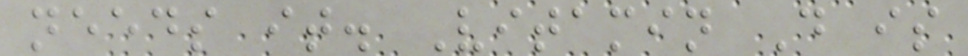needs it. Vitamin D is
